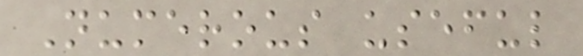Numerous useful
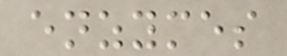enzymes
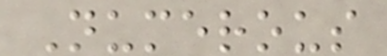Numerous
